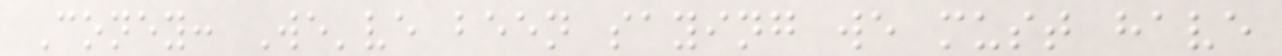Coney: We've been saying we must have
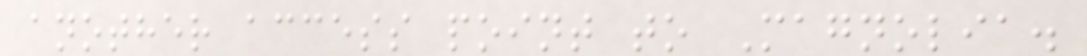another access point to Magnolia.
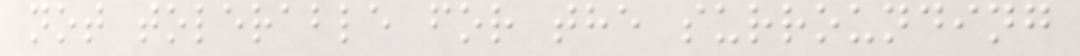not tolerable for the surrounding
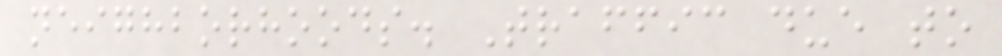neighborhoods. Traffic due to
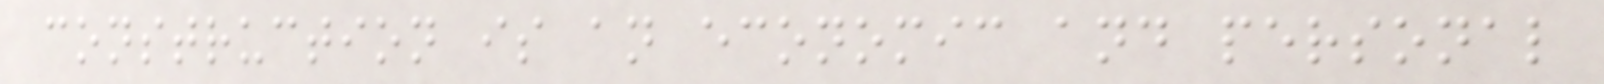construction is an economic and personal
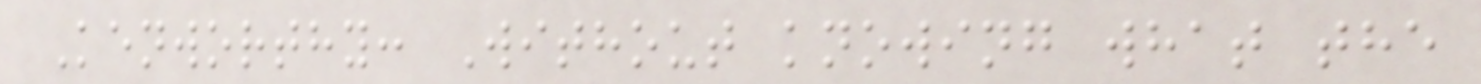Kenworthy: Without knowing what the
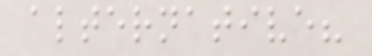alternative?
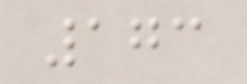173
